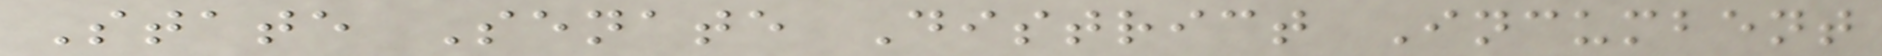State Senate District Incumbent
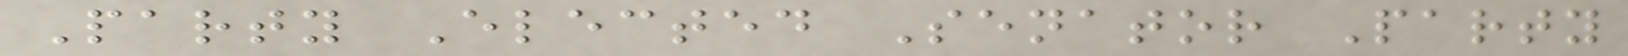Party Elected Senator Party
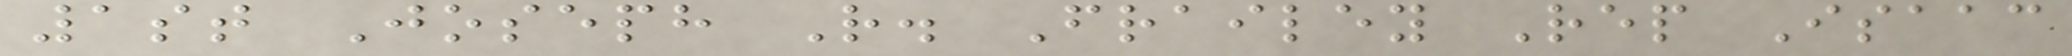1st Joseph R. Frailey Rep Isaac
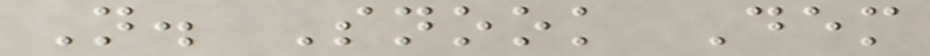N. Snook Dem
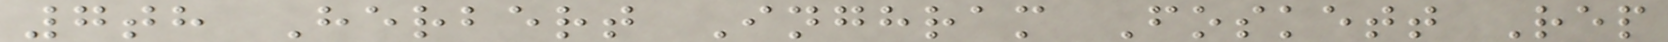7th Herbert Inghram Foskett Rep
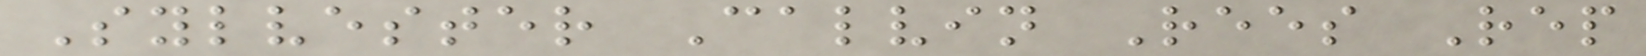Sylvester Calvin Rees Rep
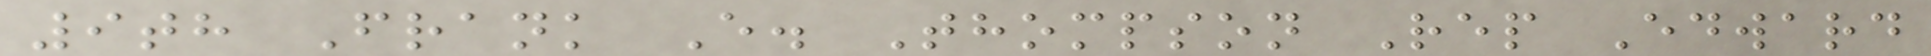9th Frank E. Thompson Rep Edward
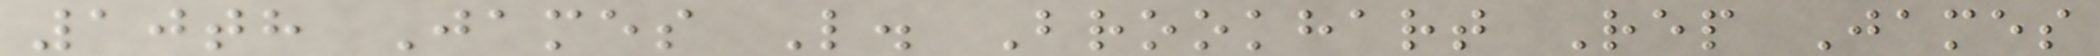10th James L. Brookhart Rep James
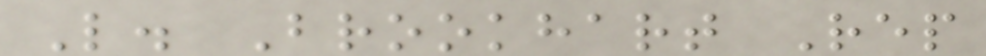L. Brookhart Rep
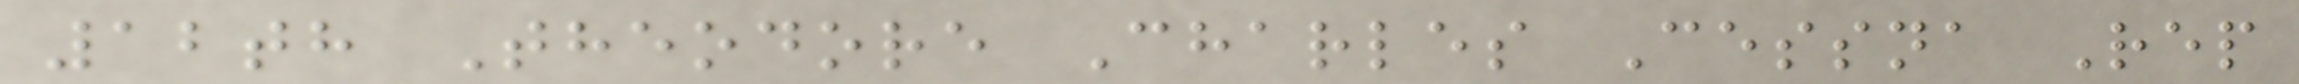12th Theodore Charles Cessna Rep
